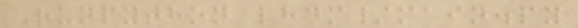Runpython lhdm/main.py
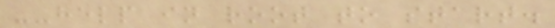--help in root to start.
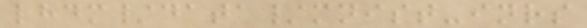lhdm/data/mnist-inrs
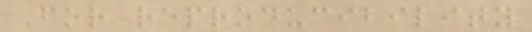For reproducibility
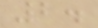2.
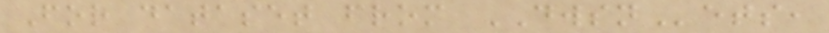For dataset from DWSNets,
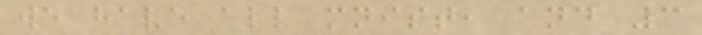we have all mnist, and 3
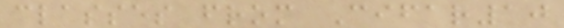classes from Cifar10
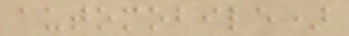automobile)
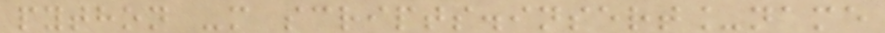python -m scripts.insert_name
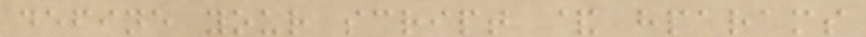define your script & hparams
